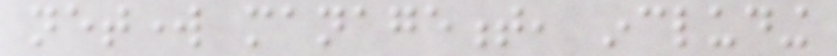network management, including
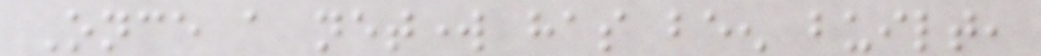Once a network has been built,
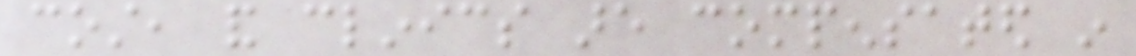cost, and clinics are compensated in
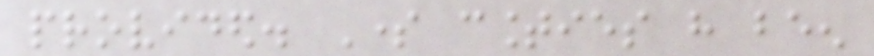provided. Some counties have been
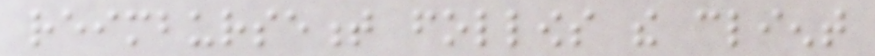reimbursement follows the client
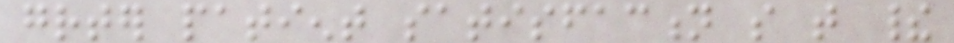greater patient satisfaction so that their
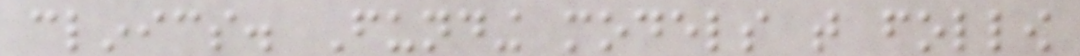clinics. Funding models that follow
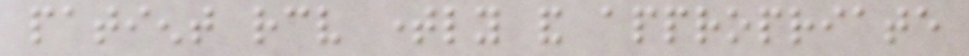patient receive timely and appropriate
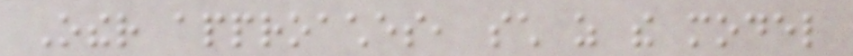Other approaches, such as the model
